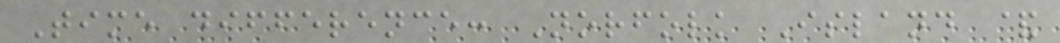Time difference: Norfolk Island &
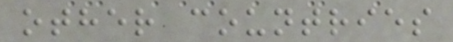other countries
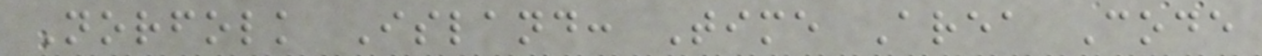Norfolk Island: Time Area Code
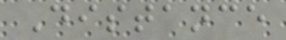Distance
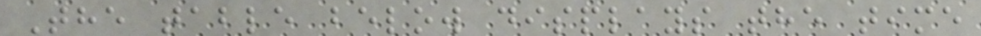The table below displays the time
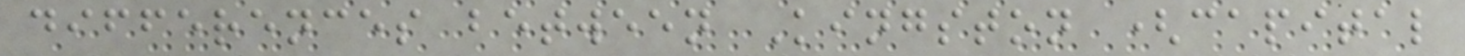differences between Kingston (capital
